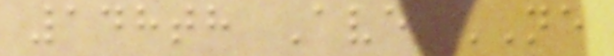148th Ave NE
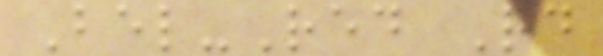Bel-Red Rd
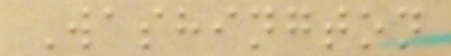Washington
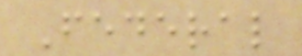Federal
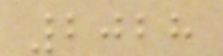2028
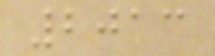2013
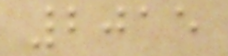2015
